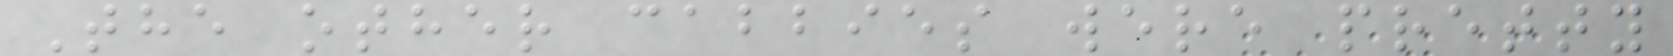The other cabbies were pretty
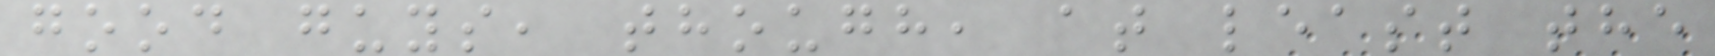good guys, though, at least the
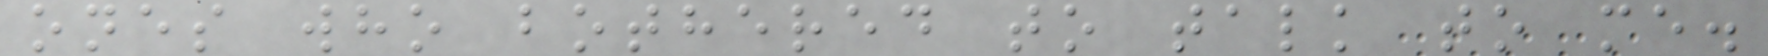ones who bothered to talk to me.
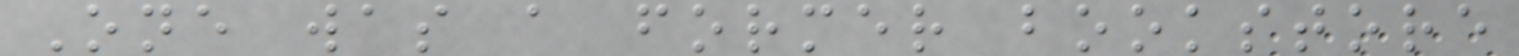One was a former bookstore
